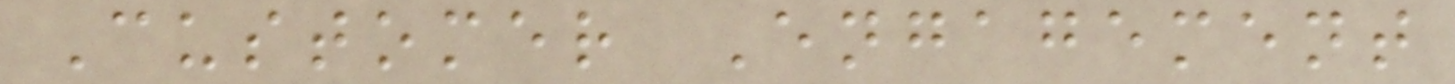Customer Engagement
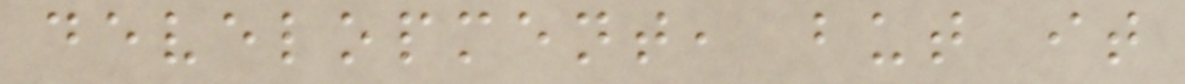development, but it
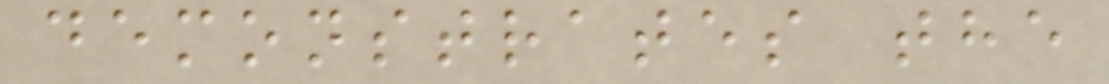demonstrates the
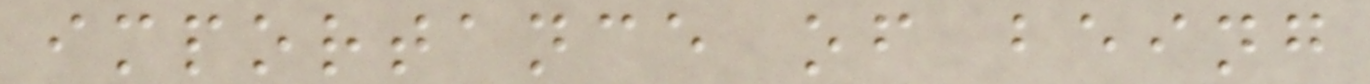importance of being
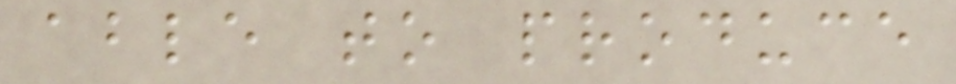able to produce
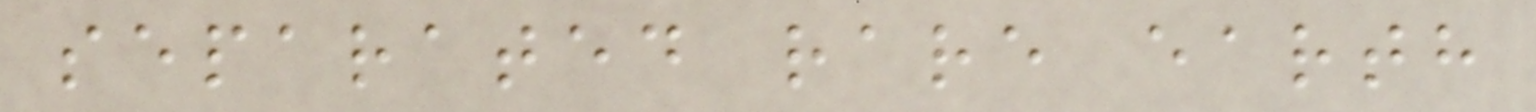separated rare earth
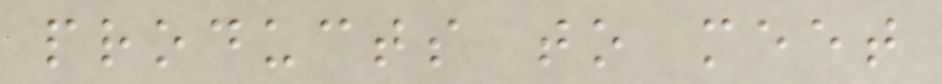products to meet
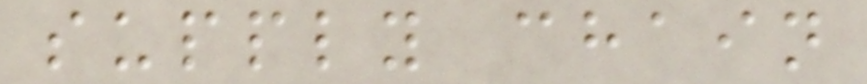supply chain
